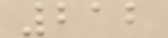212
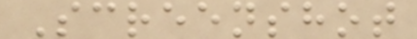Screenshot
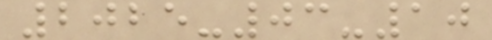2025-03-10
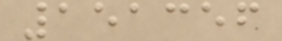151356
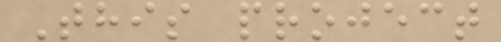This project
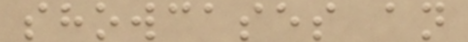showcases an
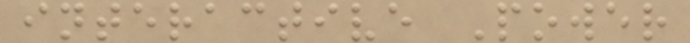interactive Power
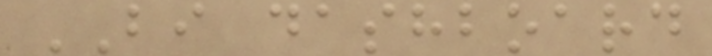BI dashboard
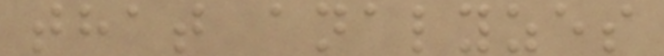that analyzes
